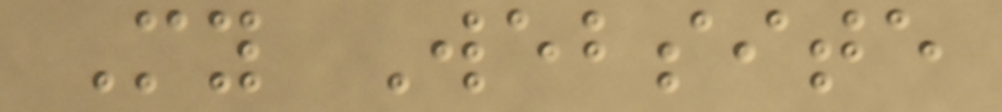My Website
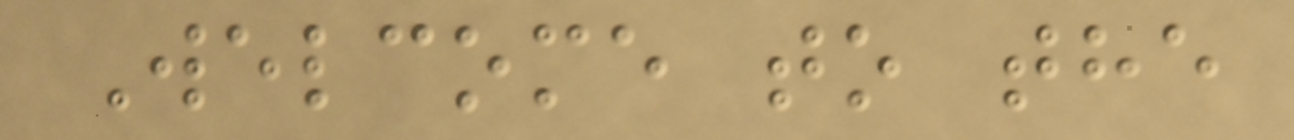Welcome to the
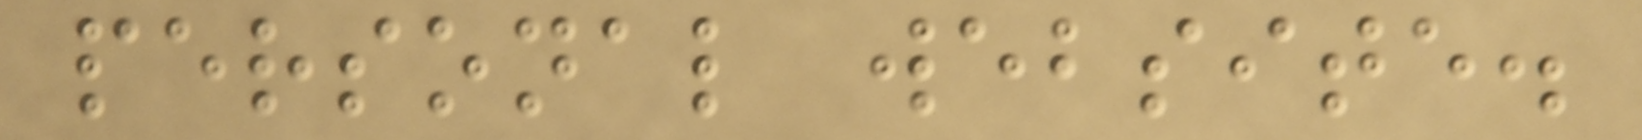personal website.
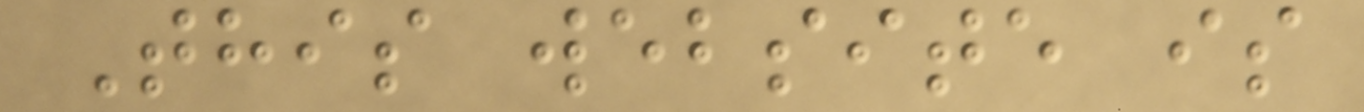This website is
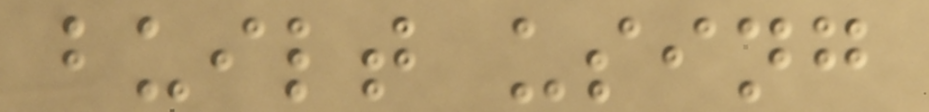built using
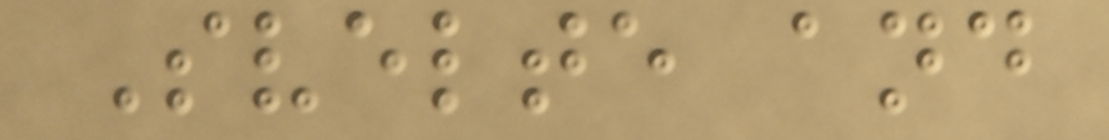Svelte and
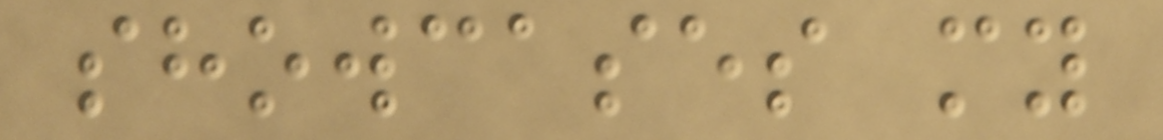showcases my
